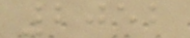2052
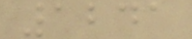1241
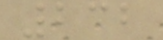232
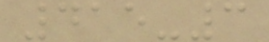415-3
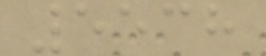5538
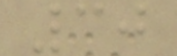30
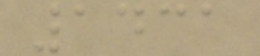1431
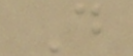D
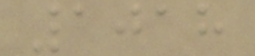1018
